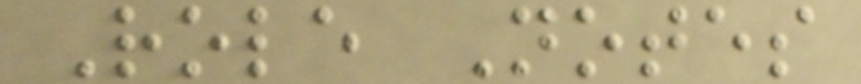Role Notes
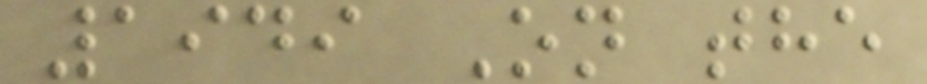1949 On the
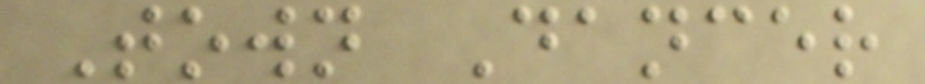Town Dancer
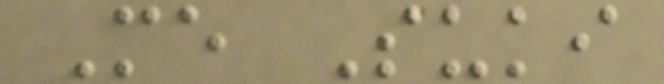Me Suki
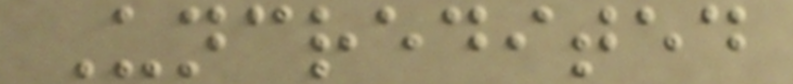Uncredited
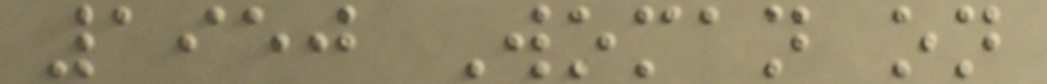1950 Woman on
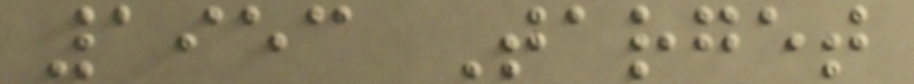1953 Target
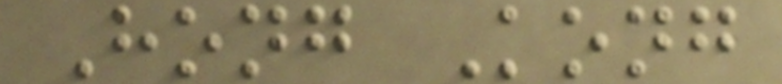Hong Kong
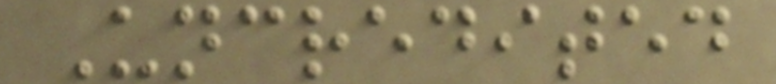Uncredited
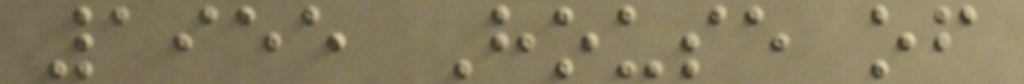1955 House of
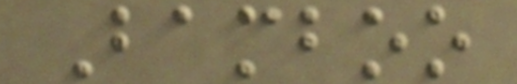Bamboo
